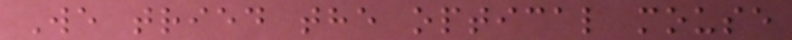We tried the optical mouse
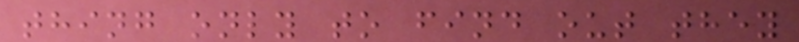thing only to find out they
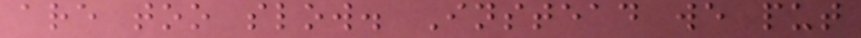are too slow. Instead we put
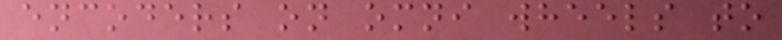encoders on omni wheels to
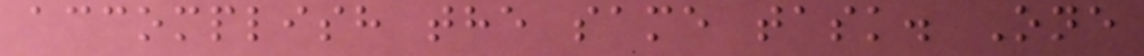accomplish the same task. One
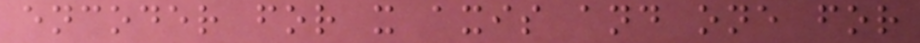encoder for x axis and one for
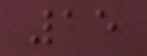15
